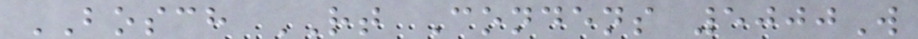BOSCH RT Condens 5000W
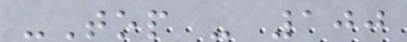-Top - 100
